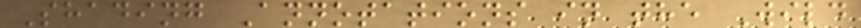Shading Annotations in the Wild
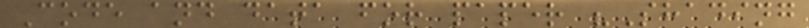Code and data for paper "Shading
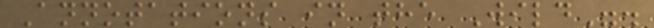Annotations in the Wild".
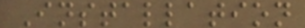Installation
